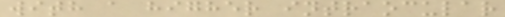with a higher intraocular
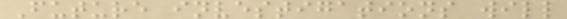Future investigations will
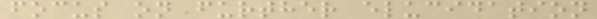focus on further elucidation
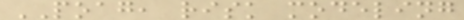POAG, risk modeling
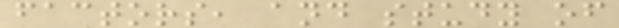factors, and study of
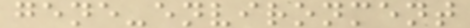gene-environment
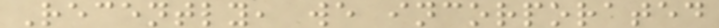Recently, we incorporated
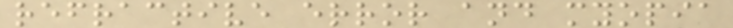refractive error and myopia
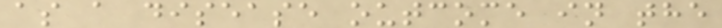as a disease outcome in the
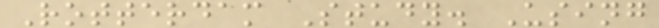Rotterdam Study. Using
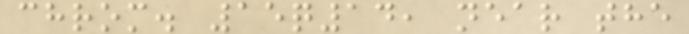chrom. 15q14, near the
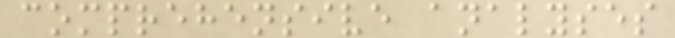comprehensive analyses
